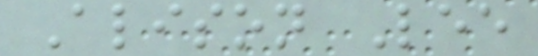Alison Lee
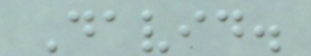David.
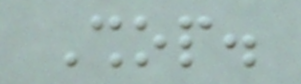Shop.
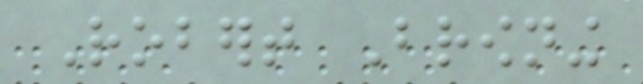Robert Browning
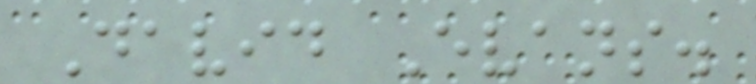David Evans.
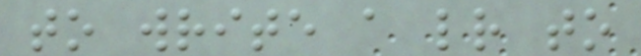to write a letter to
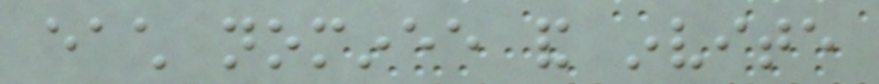each nominee and invite
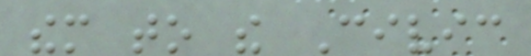them to the Civic
